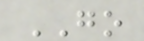GO
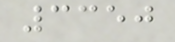3350
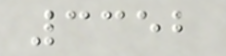3352
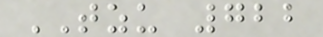TZU 722
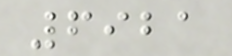6921
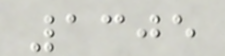1305
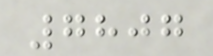7807
